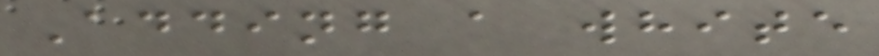Adding a white
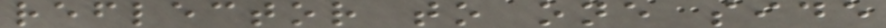reflector to one side
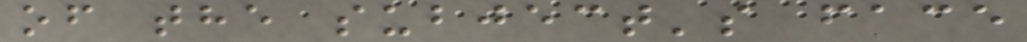of the subject's face
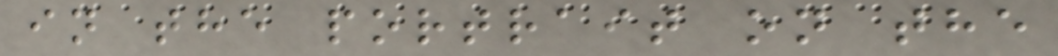in the portrait on the
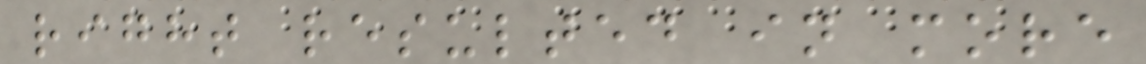right resulted in more
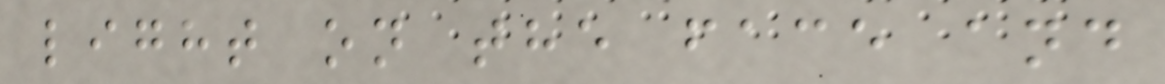light on the face and
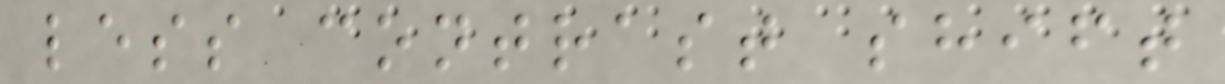less contrast shift
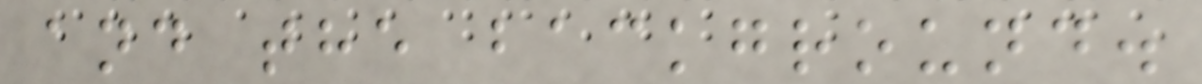and the background.
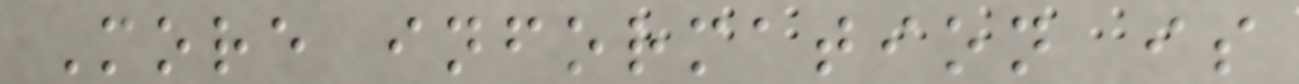More information is
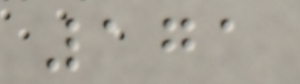171
